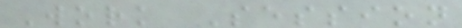Work Session
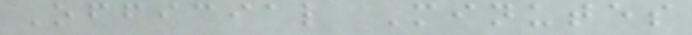Official Minutes
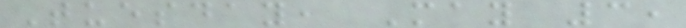Tuesday, May 3,
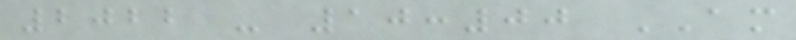2022 - 10:00 AM
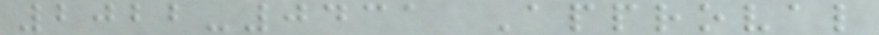2022-0431 Approval
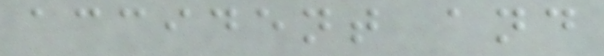accident and
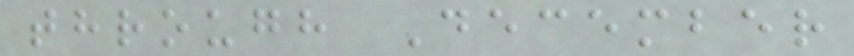through December
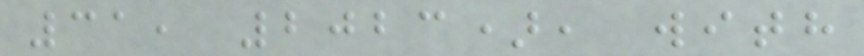31, 2023), with
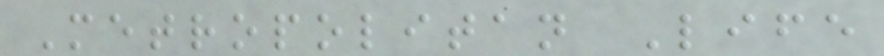Metropolitan Life
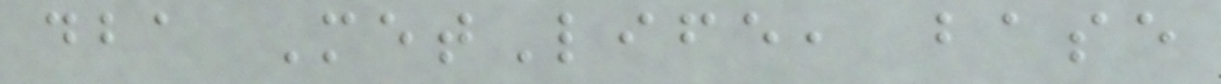dba MetLife, base
